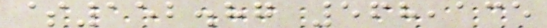$152.87 568,135
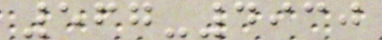567-4930
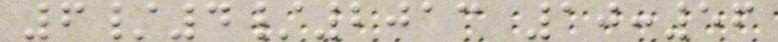6/4/2013 10:56
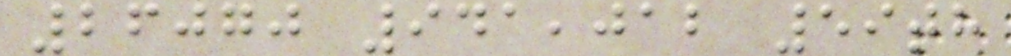26070 941,012 59th
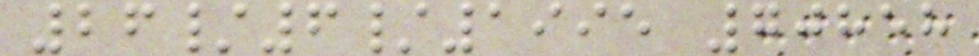26/6/1995 70858
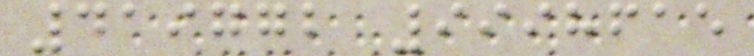419772 9998615
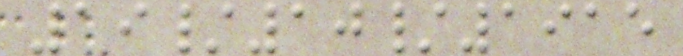19/10/1915
